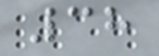38
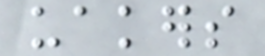uakers
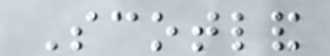Scotland
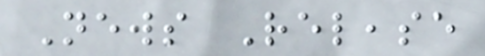News Release
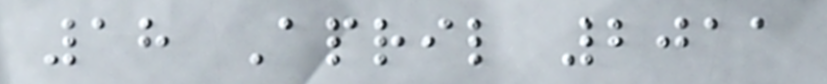18 April 2011
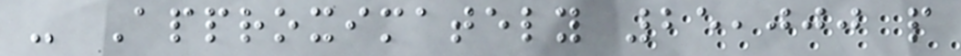- Approximately 25,000 people
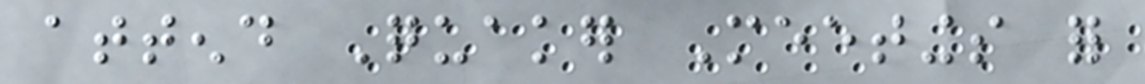attend Quaker Meetings for
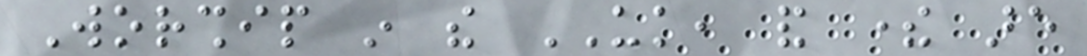Worship in the UK, and there are
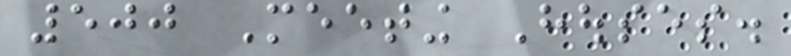500 Meeting Houses.
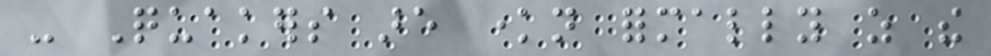- Quakers are known formally as the
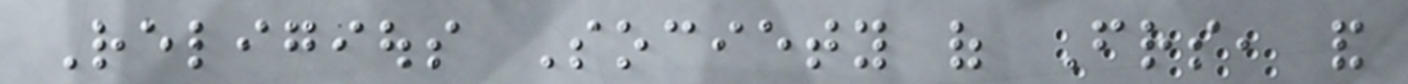Religious Society of Friends, and
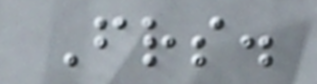Friends.
